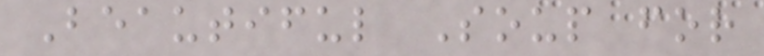Beautiful Soup for
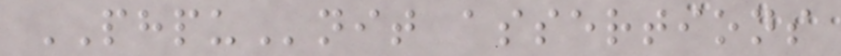PHPUnit assertions
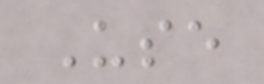Use
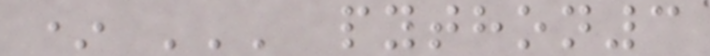* ''' python3
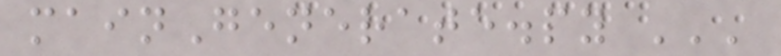mainGenerate.py '''
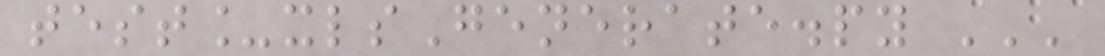test_xlsGenerate.py '''
